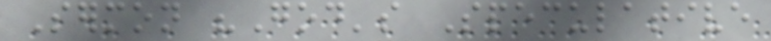Sermon "God's Speculative
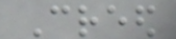Creed
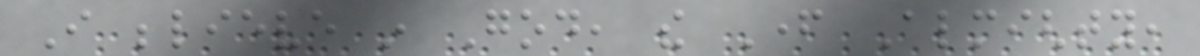I believe in God, the Father Almighty,
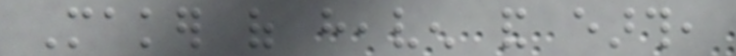Maker of heaven and earth,
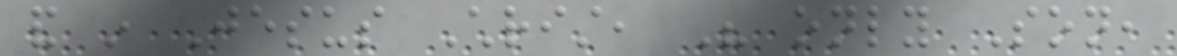and in Jesus Christ, His only Son,
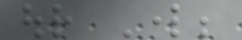our Lord;
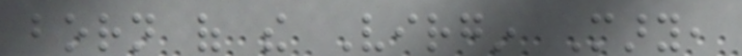born of the Virgin Mary,
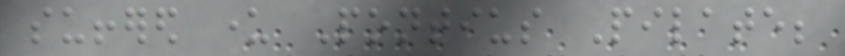suffered under Pontius Pilate;
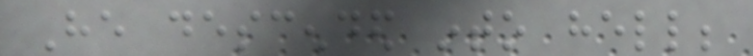He descended into hell;
